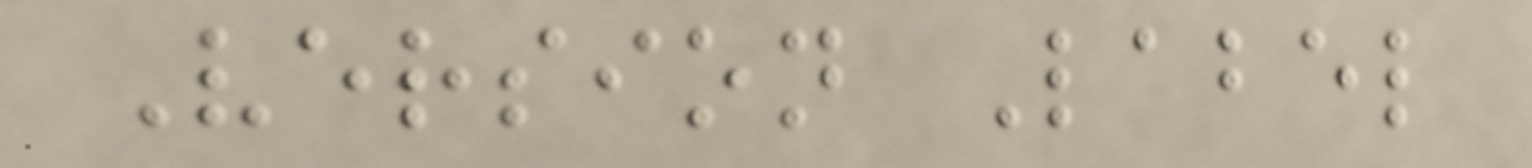Version Label
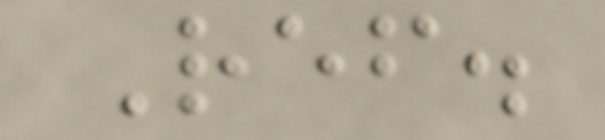Ref.
